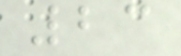23
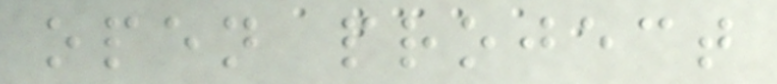open project
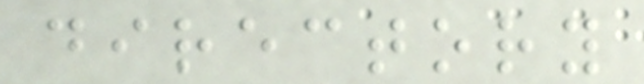directory
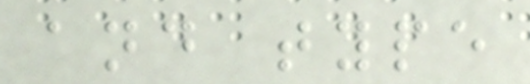and type
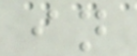in
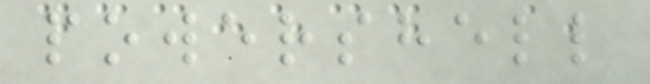powershell
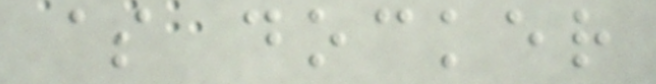$ docker
